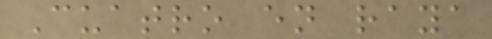Cuatro en raya
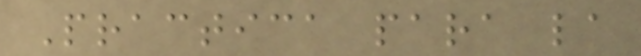Practica para la
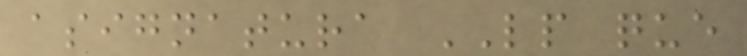asignatura LP que
